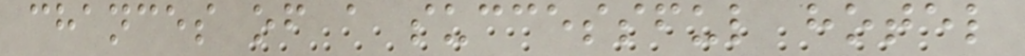chances of a successful hotel
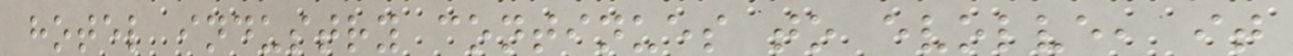hotel industry continues to evolve, it
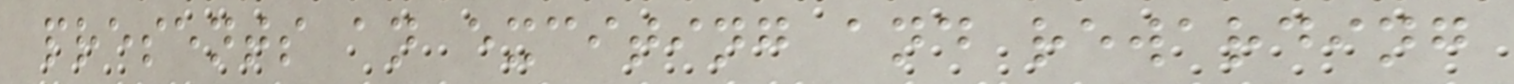presents an exciting and rewarding
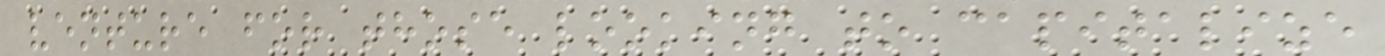venture for those looking to capitalize
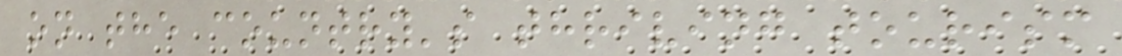on the country's thriving tourism
